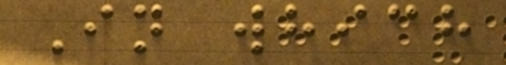In which
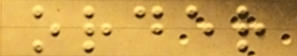order
